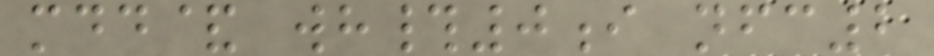mdd& wh#0i nfc2
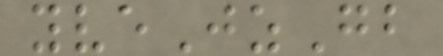yveJzGb
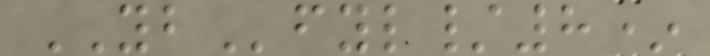YBfyl/8*
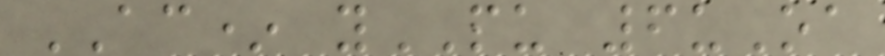AC* yPU 6uOa
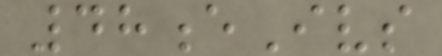48eIvs
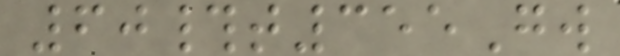60#t355Gw
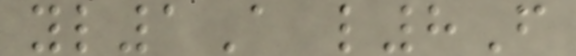yl1A l8F
